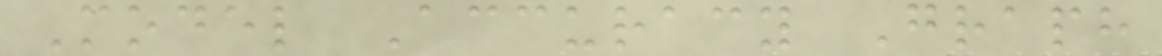Model Accuracy Graph
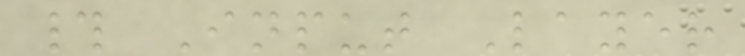# Input Layer
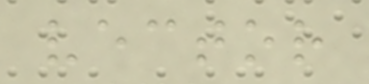vector
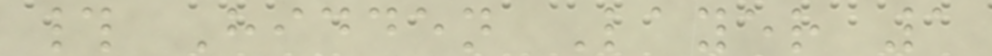# Hidden Layer 1
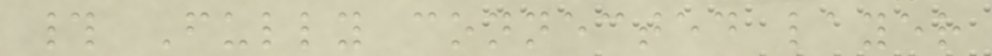# Fully connected layer
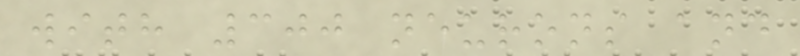with 300 neurons and
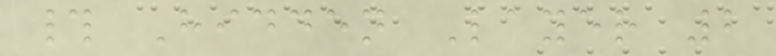# Hidden Layer 2
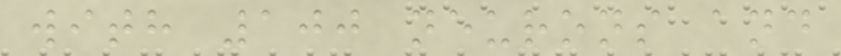with 100 neurons and
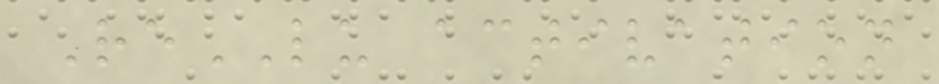ReLU activation
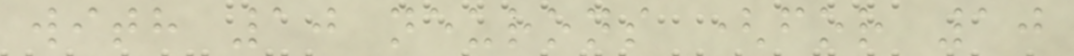with 10 neurons (for 10
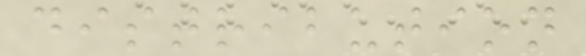distribution
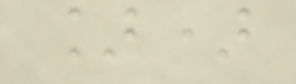])
